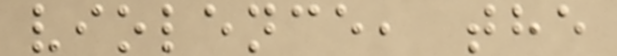violence, the
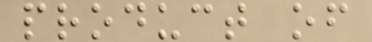product of
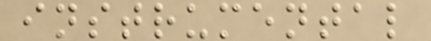instrumental
